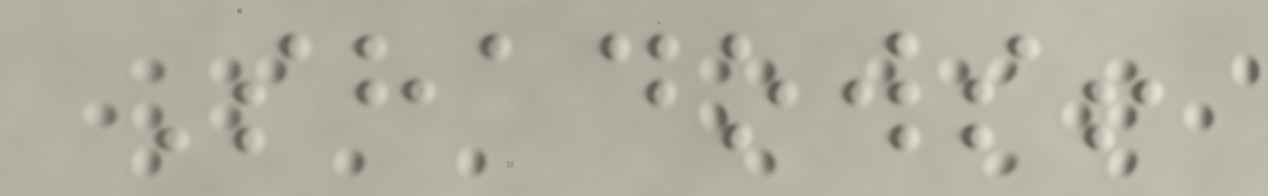Shadows!
